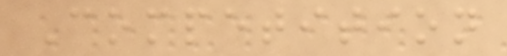Competition
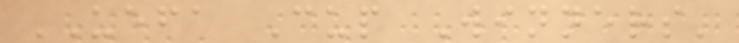UEFA Cup Winners'
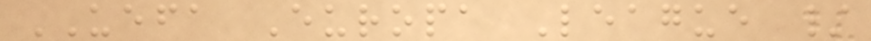UEFA Europa League /
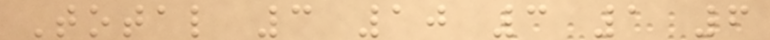Total 3 10 3 1 6
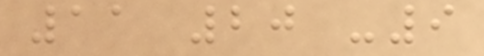11 20 -9
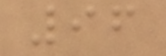96
